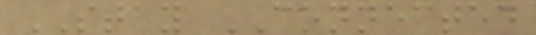STAY CONNECTED
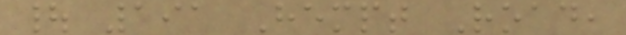| 191 Hempt Road,
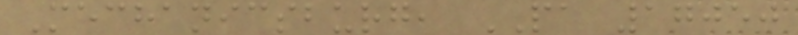Mechanicsburg, PA 17050
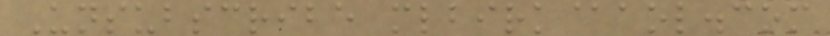Unsubscribe mlbirk@aol.com
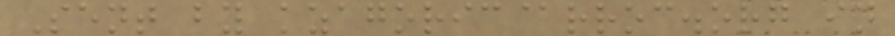Sent by kzagoric@rroc.org in
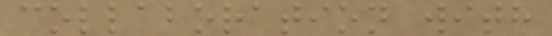collaboration with
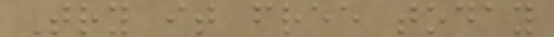Try it free today
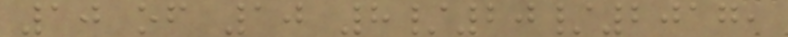10 of 10 8/20/2017,
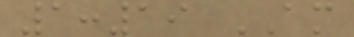1:19 AM
